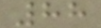88
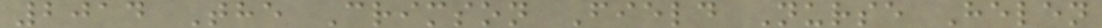2014 The Crimson Field Nurse Helen
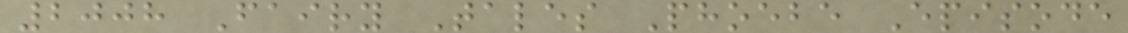2008 Fairy Tales Phoebe Episode
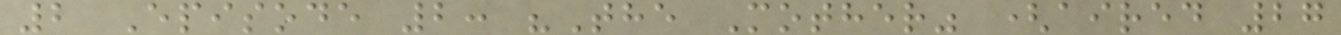2 Episode 2: "The Mother" (aired 27
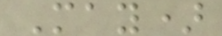May)
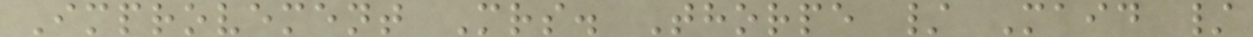Improvement Mrs. Thorpe / Maid /
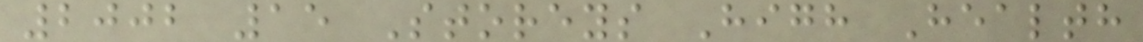2002 15 Storeys High Health
